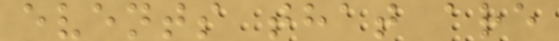events that are
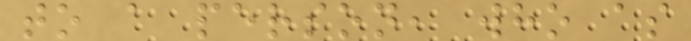to a person, who as
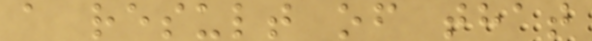a result of that
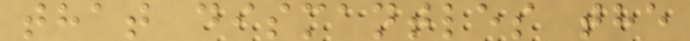that dismantles the
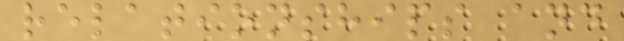relationships and
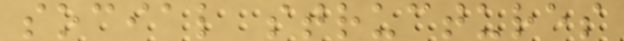social structures
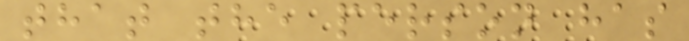that the person has
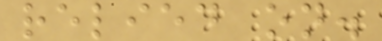relied on.
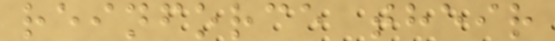reinforce their
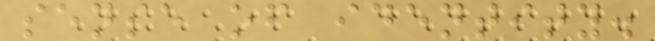sense of identity.
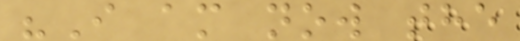"I am now the
